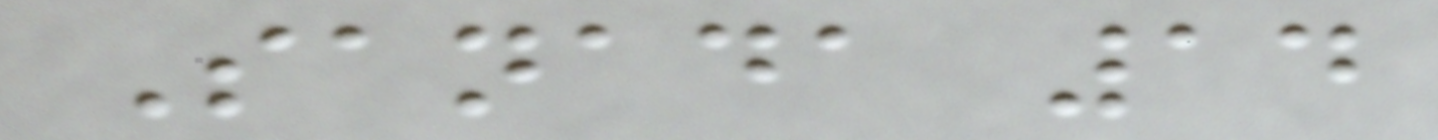Sanada 14
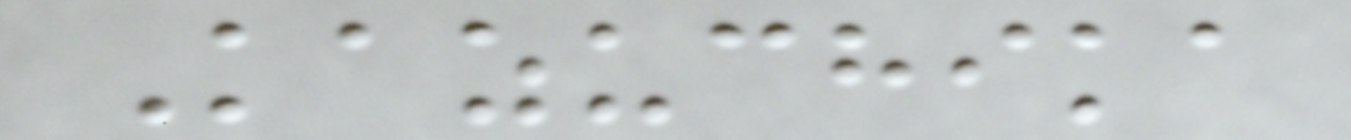Kazuchika
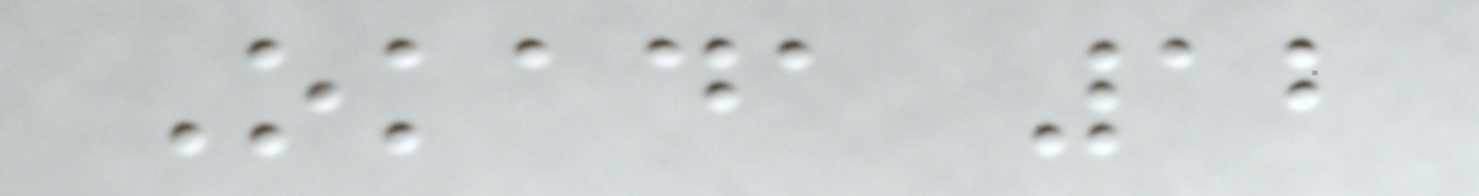Okada 12
